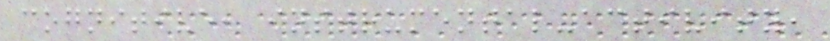cognitive, instrumental-activity,
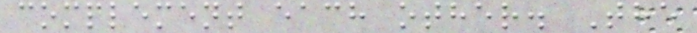complement each other. The
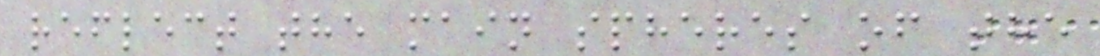reflect the main spheres of the
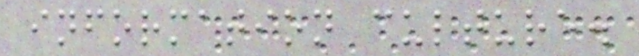information culture.
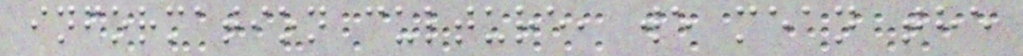information culture, we mean the
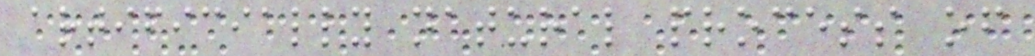artificially natural process of
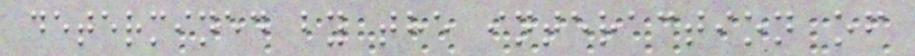determined by the interaction of
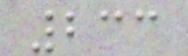233
